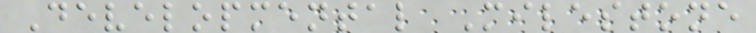Developmental Milestone
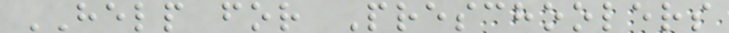HELP for Preschoolers
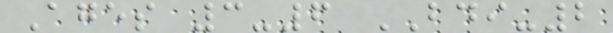Ages 3-6 BDI-2
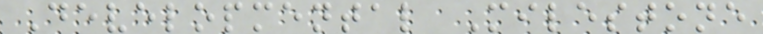Developmental Milestone
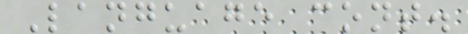Language cont.
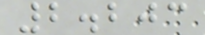2.203
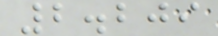2.209
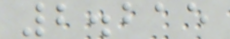2.215
